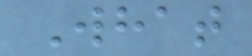What
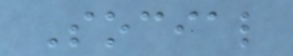Social
